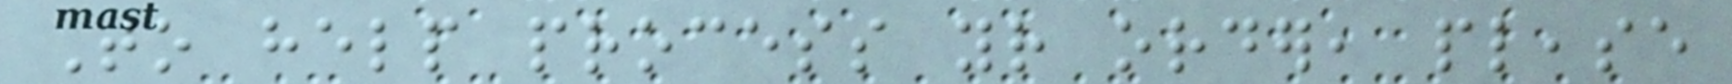To help process your order, please
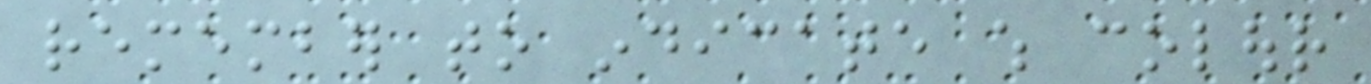remember to indicate which colour
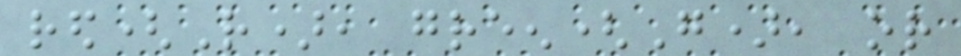red(R), green(G), or
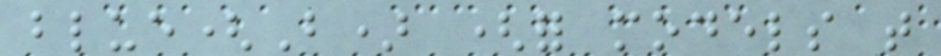blue(B) (for models that
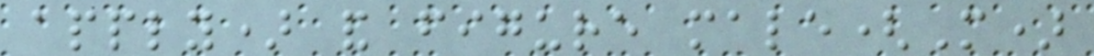apply) and figure male(M)
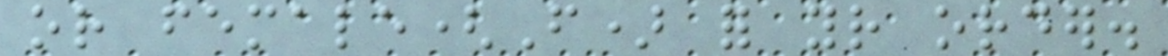or female(F) for your order.
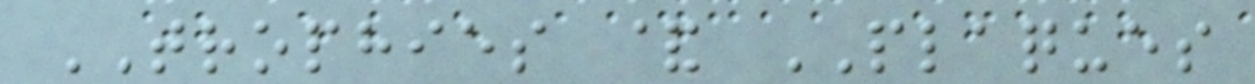TROPHIES & PLAQUES
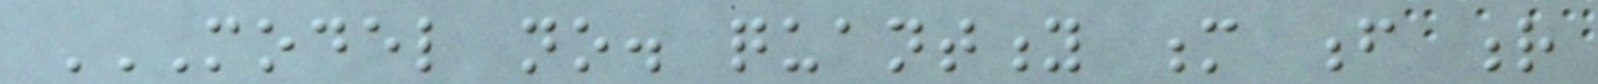MODEL NO. QUANTITY M F R
